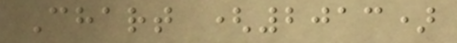Chart (2013)
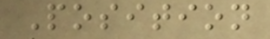Position
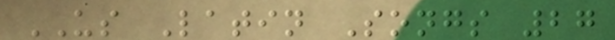US Latin Songs 27
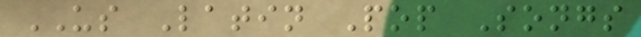US Latin Pop Songs
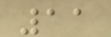11
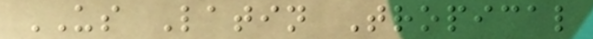US Latin Tropical
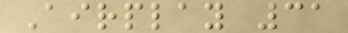Airplay 31
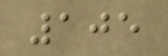105
